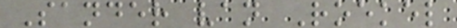Sander van Roekel
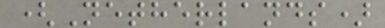(Netherlands)
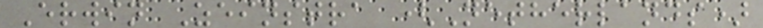Erwin Zeinstra (Netherlands)
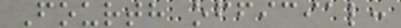Fourth official:
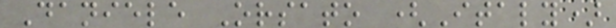Daniele Orsato (Italy)
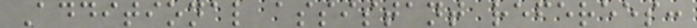Additional assistant referees:
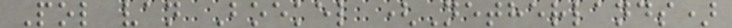Pol van Boekel (Netherlands)
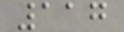117
